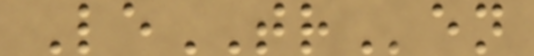LeTRen
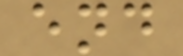end
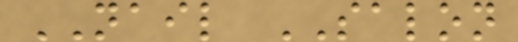NAIL SALON
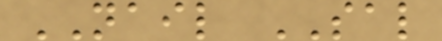NAIL SAL
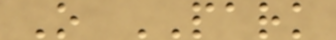O PARK
